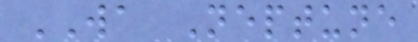WA Neptune
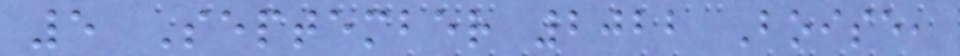5 September 2022 Boise,
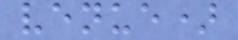venue)
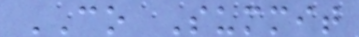CO Summit
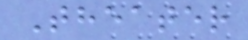Theater
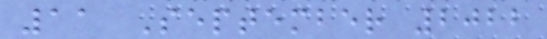11 September 2022
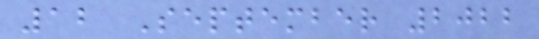12 September 2022
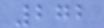272
